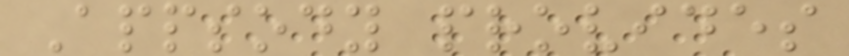Appsody provides
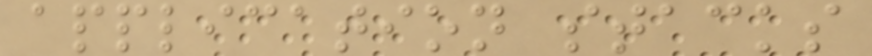application stacks
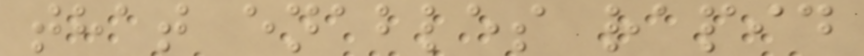that enables rapid
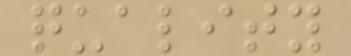quality
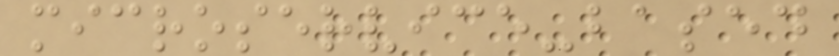microservice-based
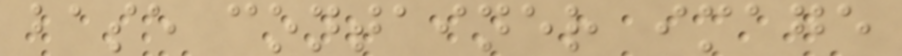base container image
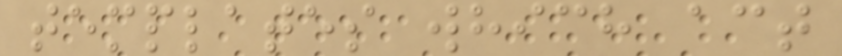templates which act
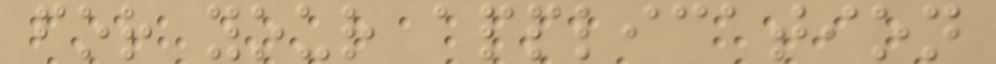for your application
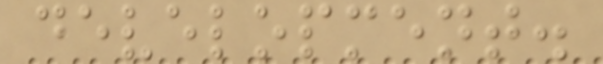development.
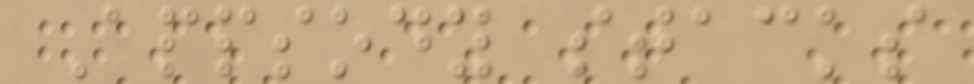Appsody stacks
